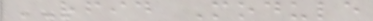RFID Module
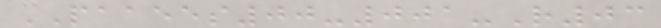PAAEES00-001-R03
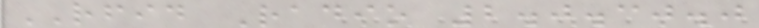RFID Radio 2.0.30.0
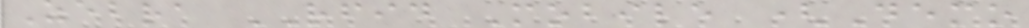Zebra RFID Mobile (Demo
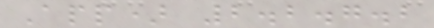App) 2.2.7.2
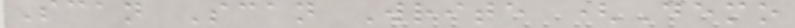Scan Scan Write (Demo
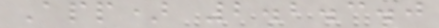App) 2.2.3.0
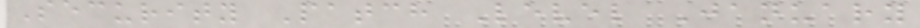Security Patch Level January
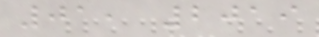01, 2019
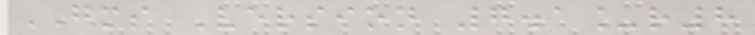GMS Version 7.1_r8
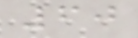60
